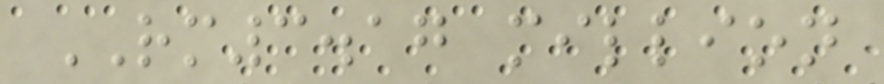RM3.17 million
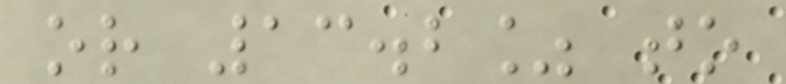or 13.2% to
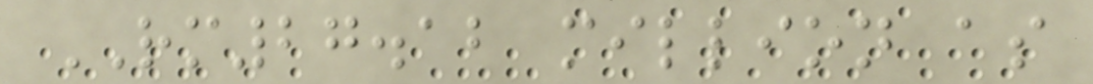RM27.12 million as
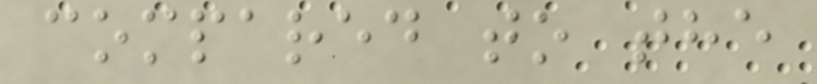compared to the
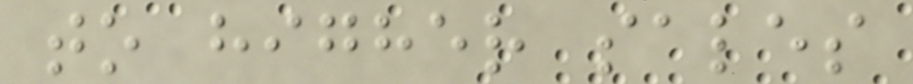to higher sales
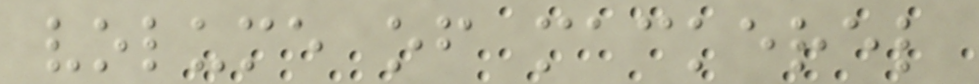volume of mackerel
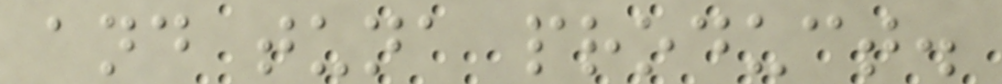and tuna product.
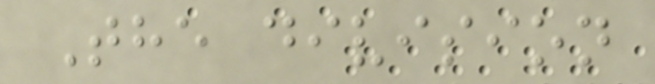The division
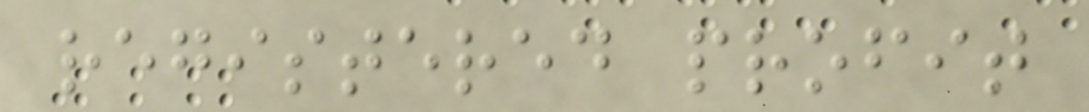registered profit
